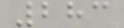283
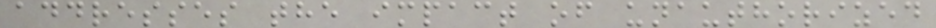addresses the impact of unauthorized
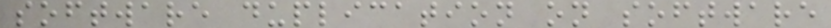software duplication on software
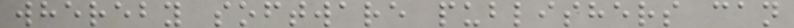whereby software publishers can
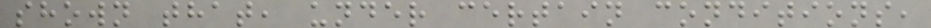shown that, under certain conditions,
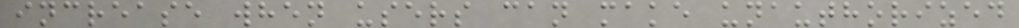increase when users can make unauthorized
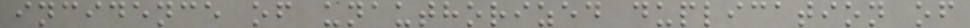incidence of unauthorized duplication of
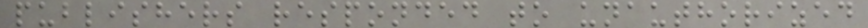publishers responded to unauthorized
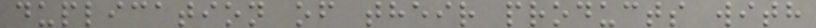duplication of their products with
